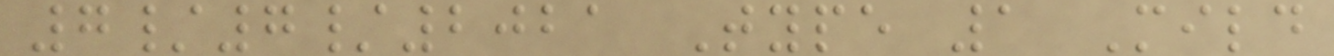7/7/2021 Type 1 Mild
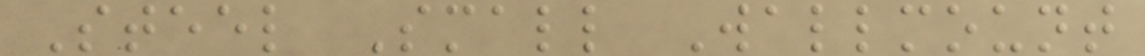Steel Small Wallmount
